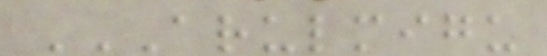ARULMIGU
